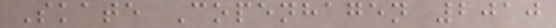Skate Copenhagen 2010
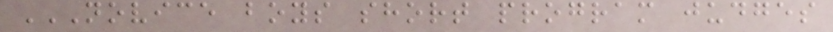NOVICE BOYS SHORT PROGRAM JUDGES
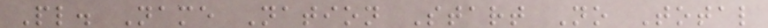Pl. Name Nation Start No Total
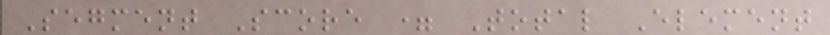Segment Score = Total Element
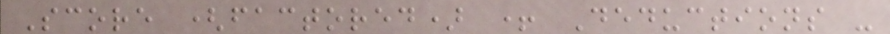Score (factored) + Deductions -
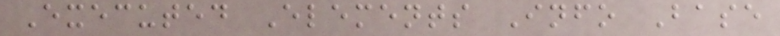Executed Elements Info Base
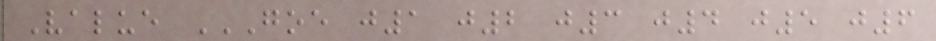Value GOE J1 J2 J3 J4 J5 J6
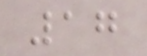17
